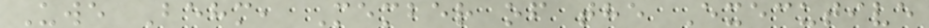Uwe Behm, Member of the Executive
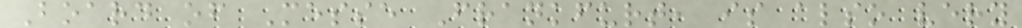Board of Messe Frankfurt, is also very
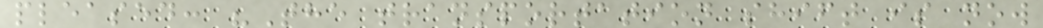pleased: "The transportation shift is now
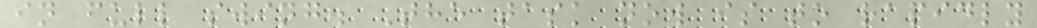in full swing. The task now is to rapidly
